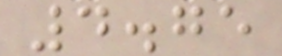4.75
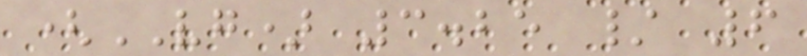(VG) 3.25 / 6
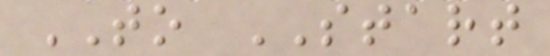TO START
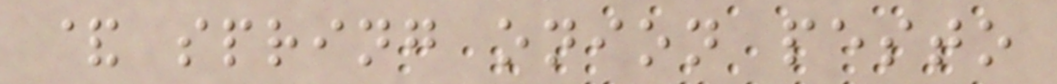& spring onion pesto
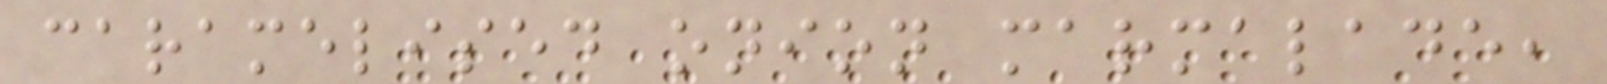caramelised onion marmalade,
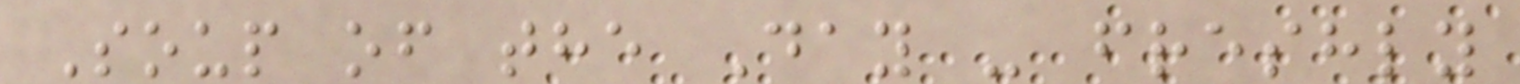Soup of the Day - freshly
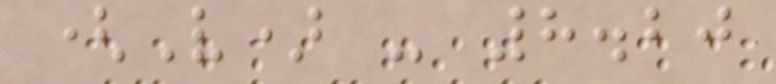(V) - 8.20
